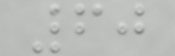60
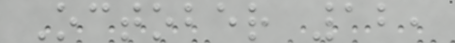October 12,
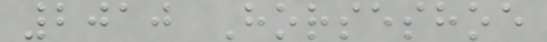2010 Horseshoe
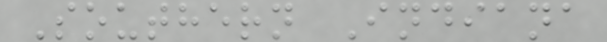Southern Indiana
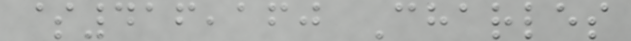$416,160 Charles
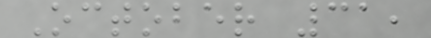October 31,
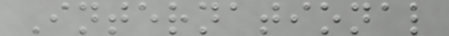International
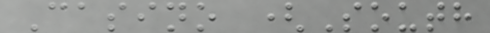Casino (South
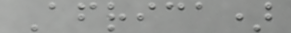Africa)
